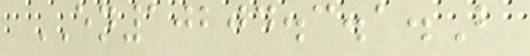EN10204.3.1.B
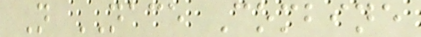N NACE Combine
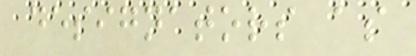designators as
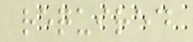required
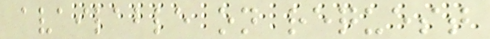available on request
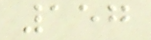157
